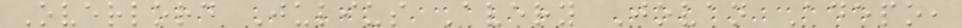Overlord Julius Avery Jovan Adepo,
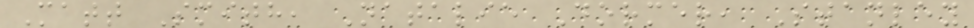Matt Smith, Natalie Dormer, Stanley
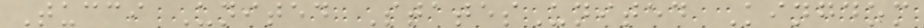Tucci United StatesUnited Kingdom
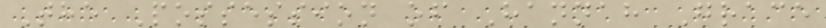The Possession of Hannah Grace
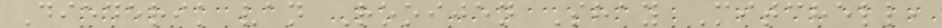Diederik van Rooijen Shay Mitchell,
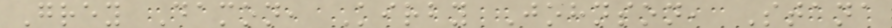Grey Damon, Kirby Johnson, Stana
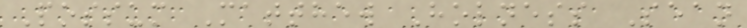Possum Matthew Holness Sean
